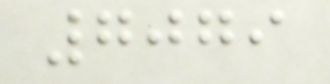7079
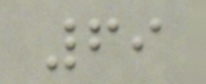69
